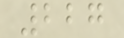227
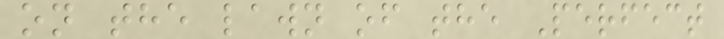on the lawn of the Perfect
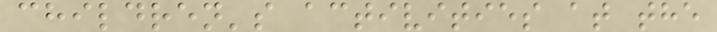children's activities at the
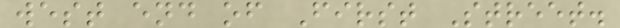west end of First Street.
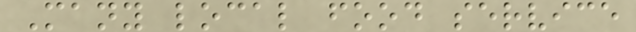Many local food service
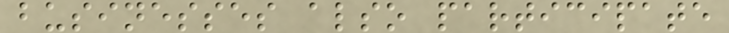businesses also participate
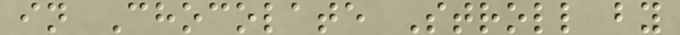in Chocolate Stroll by
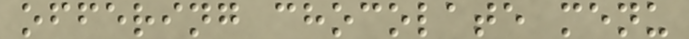offering chocolate menu
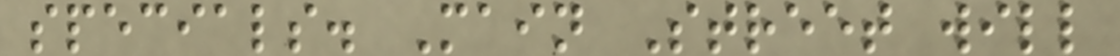specials. Main Street will
